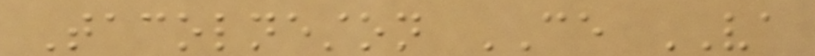Tacolneston CE VA
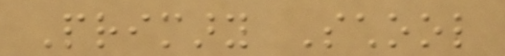Primary School
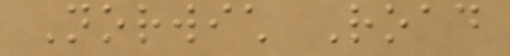Norwich Road
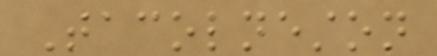Tacolneston
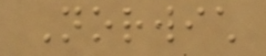Norwich
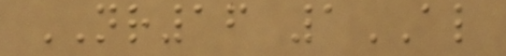NR16 1AL
